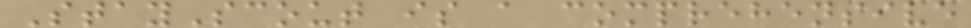StayScout is a comprehensive
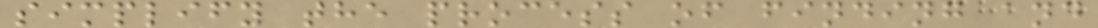simplify the process of finding and
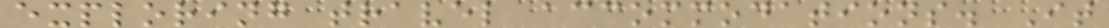exploring travel accommodations. It
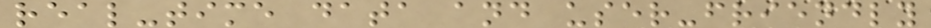real-time data and user-friendly
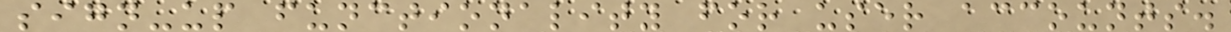sign-up functionality for user accounts.
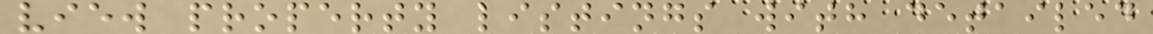view property listings with detailed
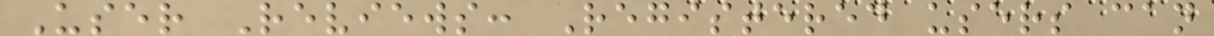User Reviews: Registered users can
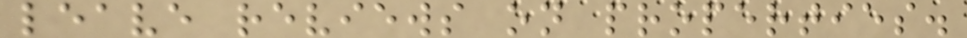leave reviews on properties.
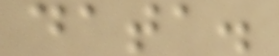data.
